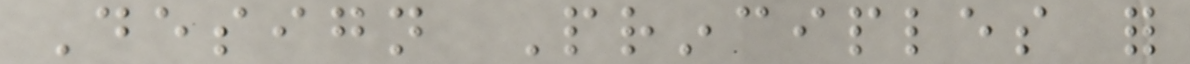Design Principles for
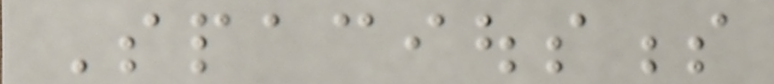Spaciousness
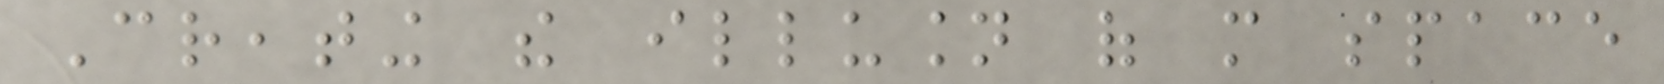Creating the illusion of more space
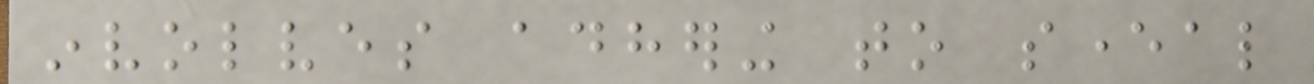involves adhering to several
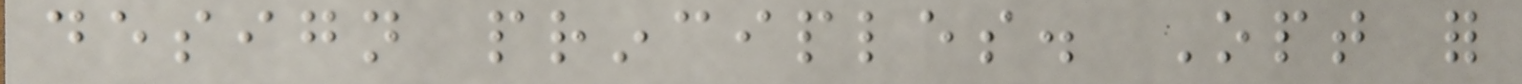design principles. Opt for
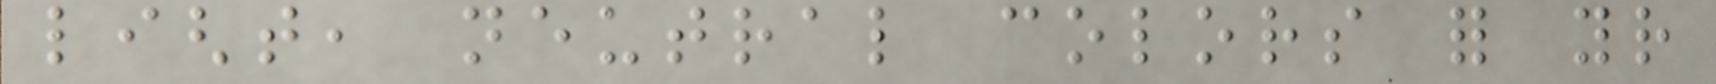light, neutral colors for your
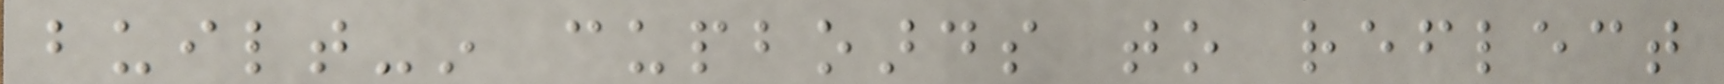built-in cupboards to reflect
